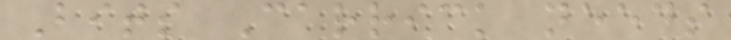Bits Carrick needs
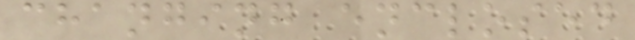changing enclosed
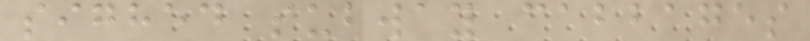sighed subway cabbages
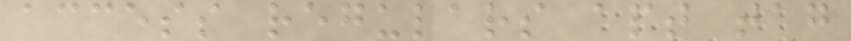access regulars apt tag
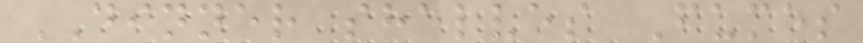DINNER shelves Fumes
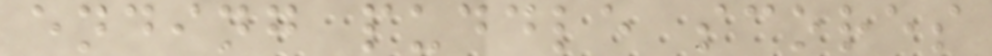ending puddle scores
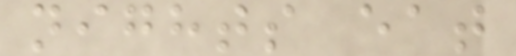nights eat
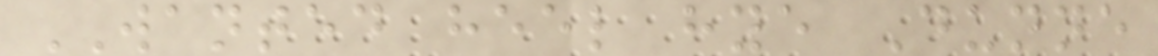WANTED heel hye Dunne
